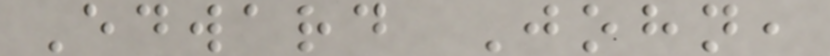Edward John,
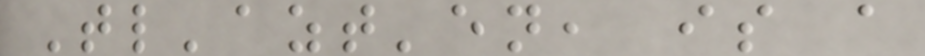Tl'azt'en, is a
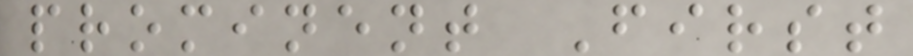prominent First
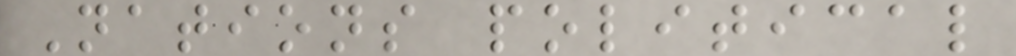Nations political
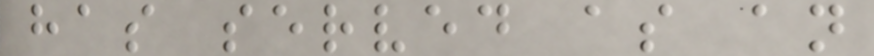has served as an
